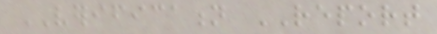VERIFICATION REPORT
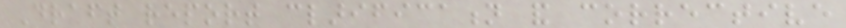Draft report clarification and corrective
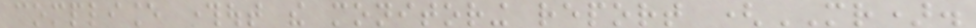compliance throughout the monitoring report (MR).
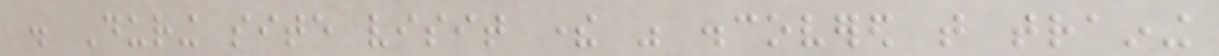. During site visit there was discovered that training
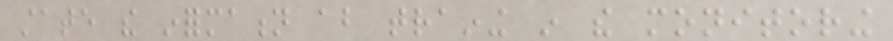state the information about training in the monitoring
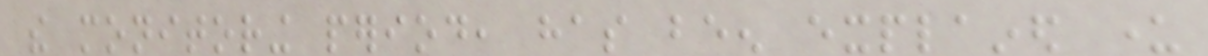the monitoring period, has been explained under
